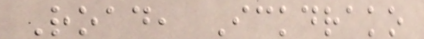Road, Ickdrako
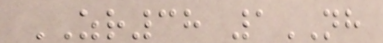ZR38 1NH
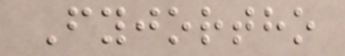Fyjortho
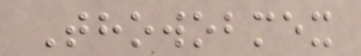Thowobmex
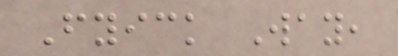Fyick Way,
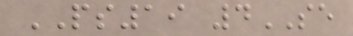PS19 4SE
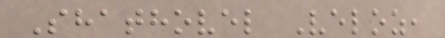Shathovel Veloz,
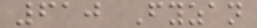610 Fyzan
